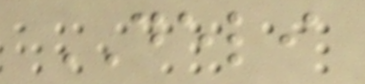DELI
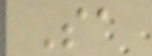Sa
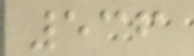536
